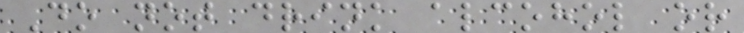Do not drink alcohol or
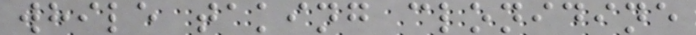while taking clonidine
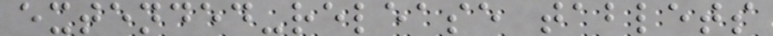extended-release tablets
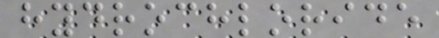hydrochloride
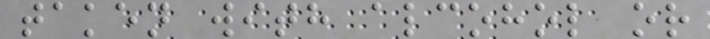taken with alcohol or
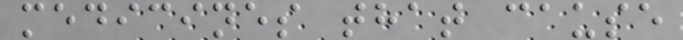medicines that cause
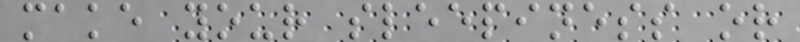make your sleepiness or
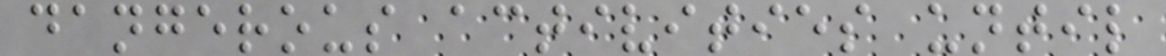dangerous activities until
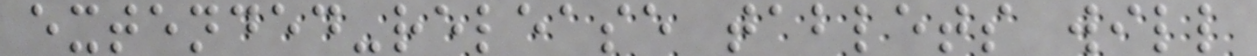extended-release tablets will
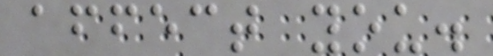affect you.
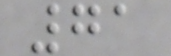71
